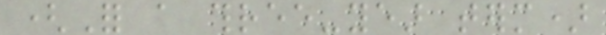(For a three-year term)
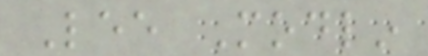Lee Modlin
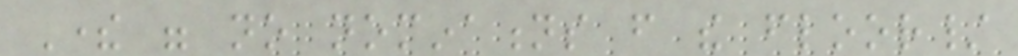There were no nominations from the floor/
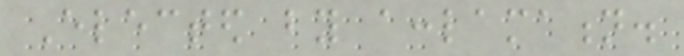Elected by acclamation.
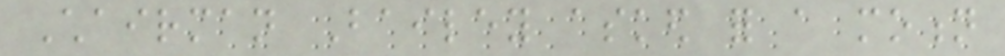Chairman Bailey asked for a motion
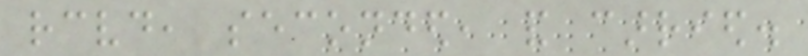received, seconded, and carried.
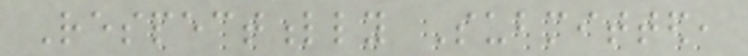Respectfully Submitted,
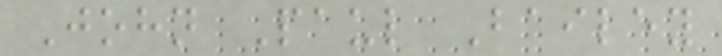John Paul Bailey
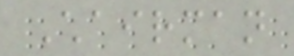Chairman
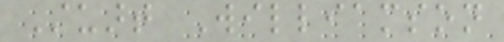Stuart Williamson
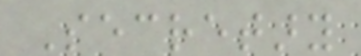Secretary
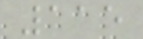115
